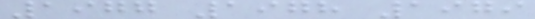1977 1978 1979
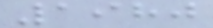1980
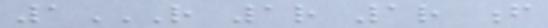1R 1R 1R F
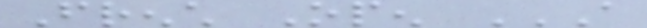French Open A
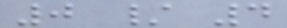0 / 4
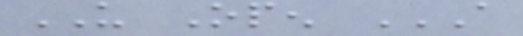US Open A
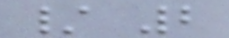/ 2
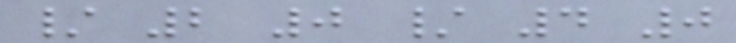/ 2 0 / 4 0
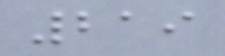219
